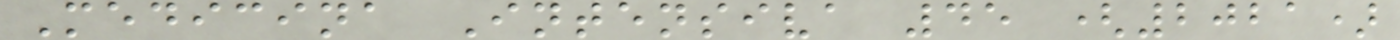Medicina Intensiva 45 (2021)
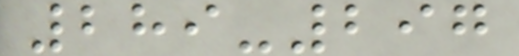289-297
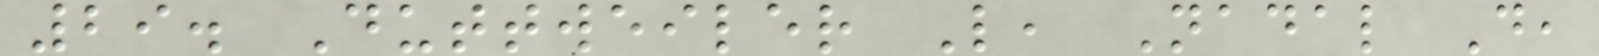29. Duttweiler L, Nadal D,
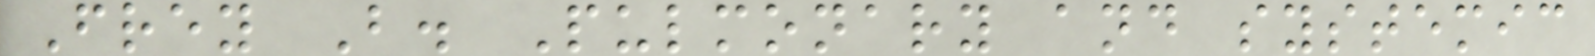Frey B. Pulmonary and systemic
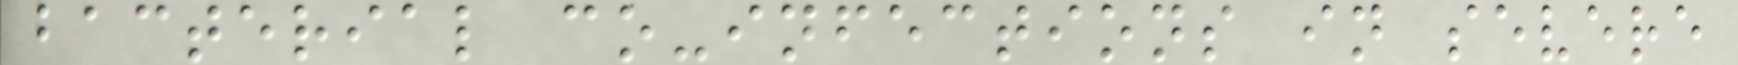bacterial co-infections in severe
